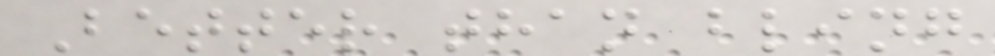Better than bling
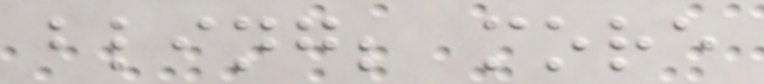bling; more
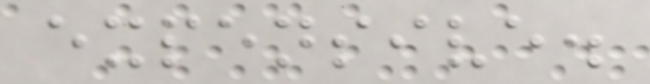expensive.
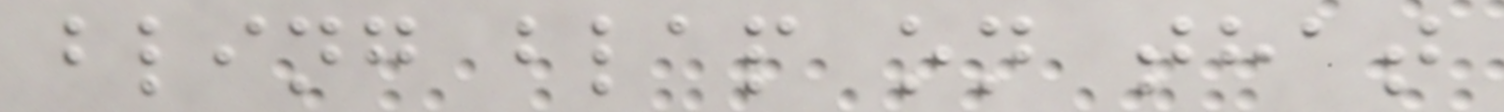bling blap on that
